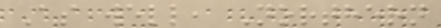As well, Northern
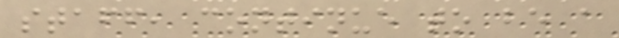staff, continue to be a
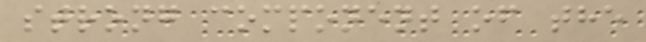strong component of the
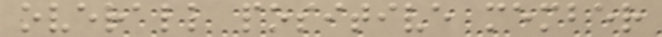overall positive member
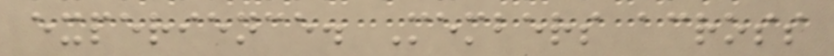experience. Members across
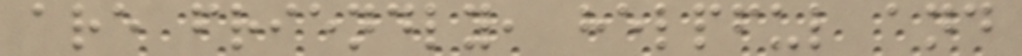are friendly, helpful and
